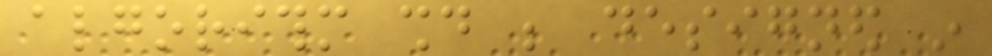algorithm should be designed in
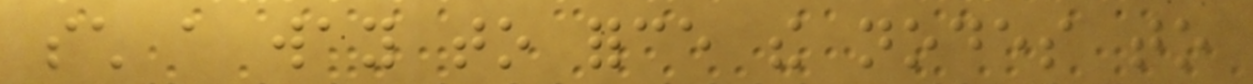such a way to force the nodes to
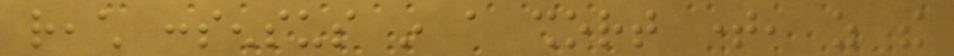reach consensus in a short time, as the
